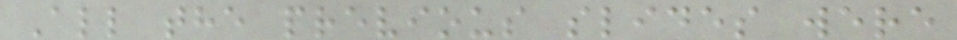All the previous slides were
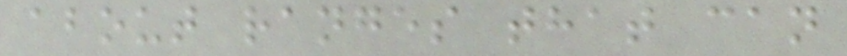about ranges that can
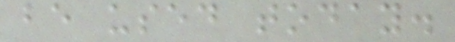be used today.
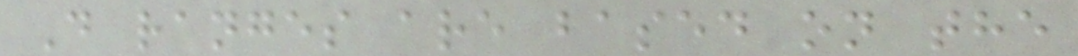D ranges are based on the
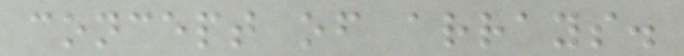concept of arrays.
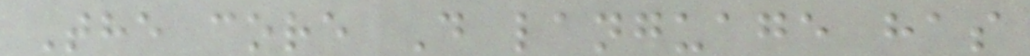The core D language has
